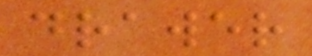drawer
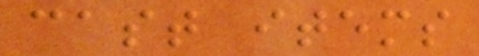cast items
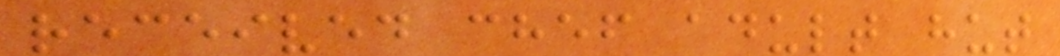received chef adult hut
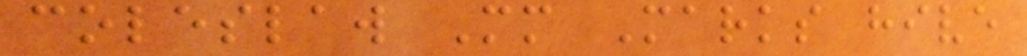coleslaw Mm Marks hive
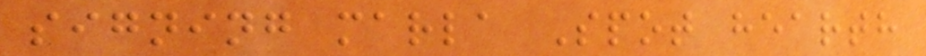signing marla Spot hearth
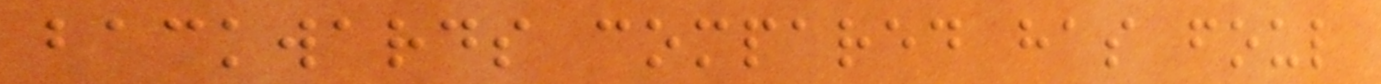backwards compared has foul
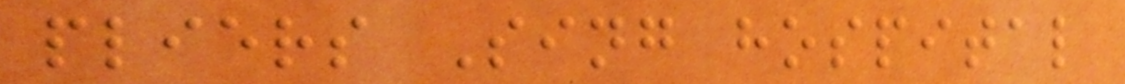pliers Sing hospital
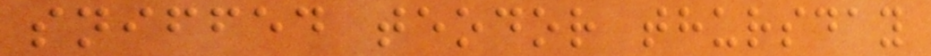sniffed teodor thursday
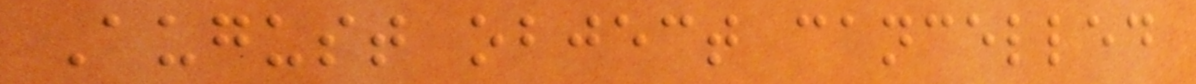August object cancelled
